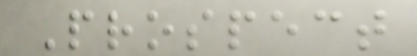Prospect
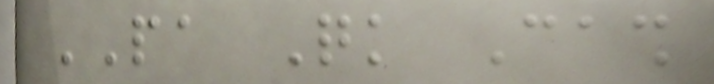PA Quick Cash
